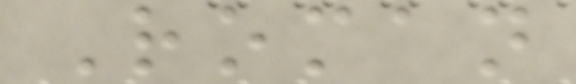Roman
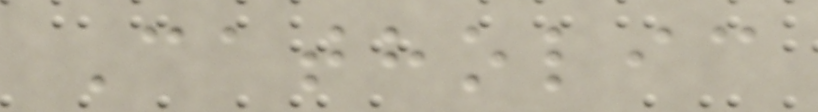Catholic
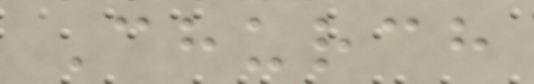Church
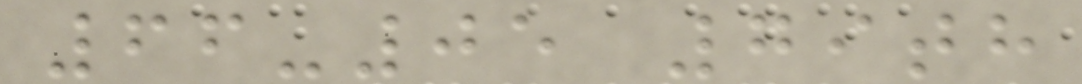66-05 79th
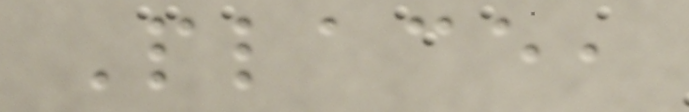Place,
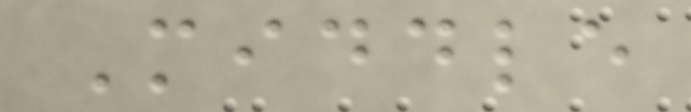Middle
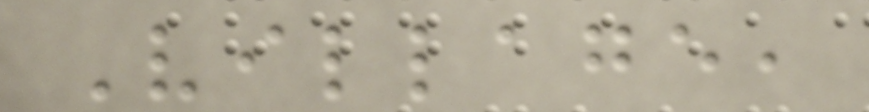Village,
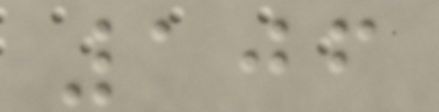106
